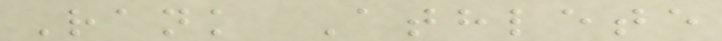Rank Athlete
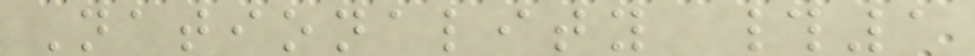Nationality #1
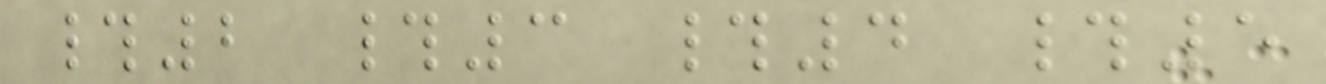#2 #3 #4 #5
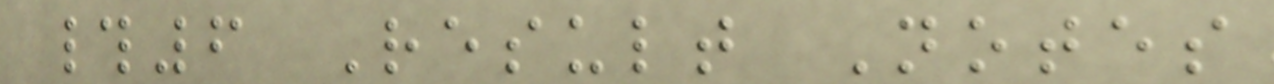#6 Result Notes
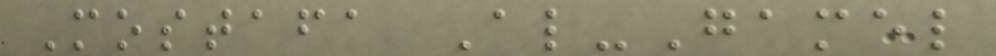Mostafa Al-Gamel
